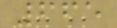665
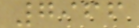7966
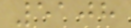5108
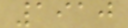1910
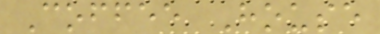Coffee House
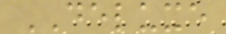DELUXE
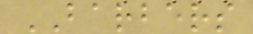BARBERS
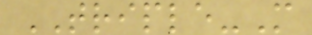TRIPLE-M
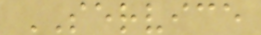SERVICE
